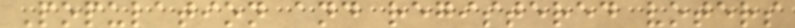Population and registered voters
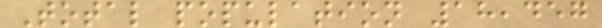Total population 18,457
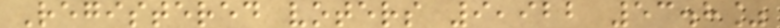Registered voters 9,922 53.8%
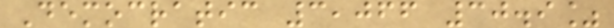Democratic 3,066 30.9%
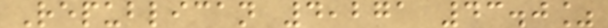Republican 4,271 43.0%
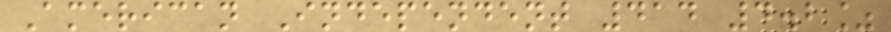American Independent 414 4.2%
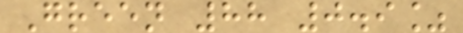Green 88 0.9%
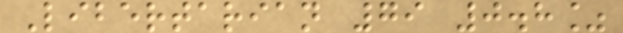Libertarian 79 0.8%
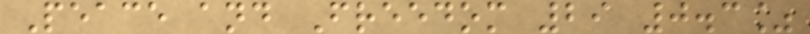Peace and Freedom 29 0.3%
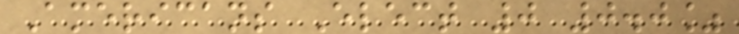Americans Elect 0 0.0%
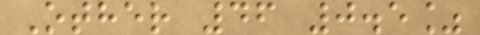Other 46 0.5%
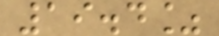19.4%
